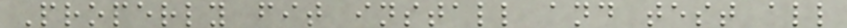Properly fit install and test all
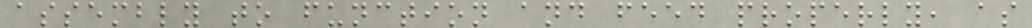assembly to function and feed properly, as
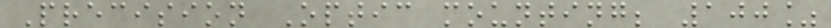Precision Optic mounting; 100%
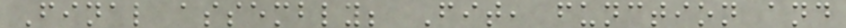Final assembly; Fit, function and
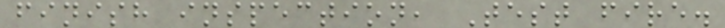finish inspection, Test fire.
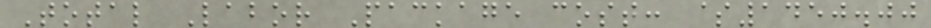Total Labor Package cost: $1450.00
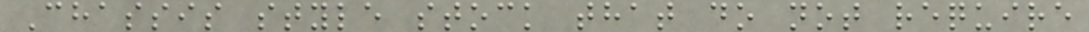Chassis style stock that do not require
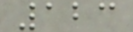123
